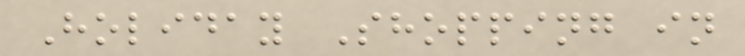Holiday Shopping in
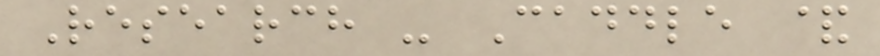Research - Caddle &
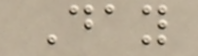Day
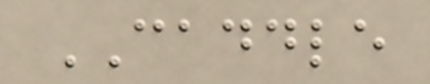CADDLE
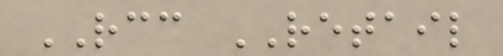RCC RETAIL
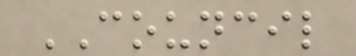COUNCIL
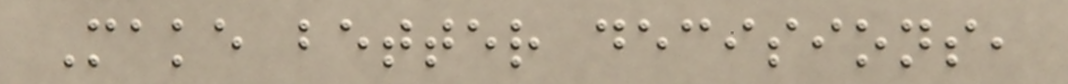Make better decisions,
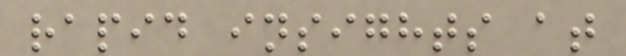rapid insights at
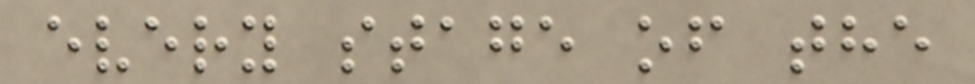every stage of the
